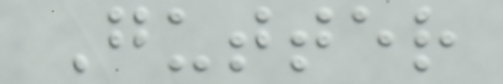Gutter
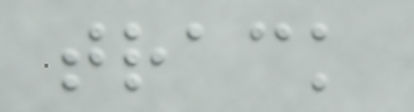track
